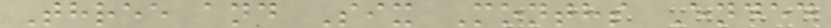Three and Six Months Ended
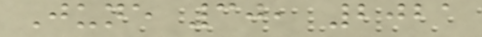June 30, 2021
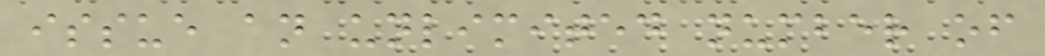issue an unlimited number of
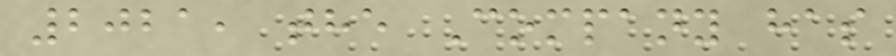2021, the Company has
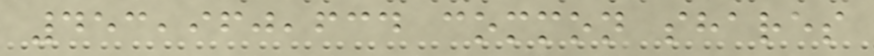453,960,634 common shares
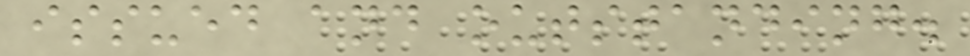issued and outstanding.
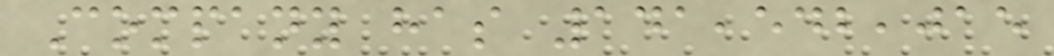Company has 141,542,015
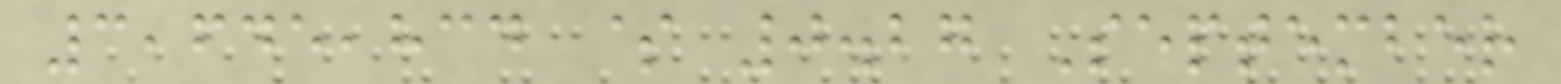3,645,834 $ 0.27 September
